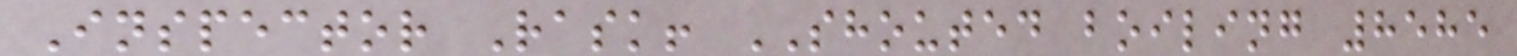Inspector Rask! SHOUTED boiling 8585
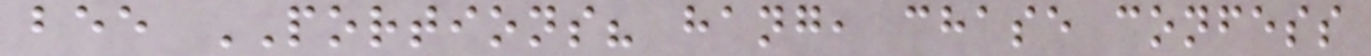bee PORTIONS? hang, chase confess
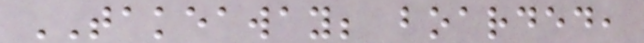TAKEAWAY; boarded,
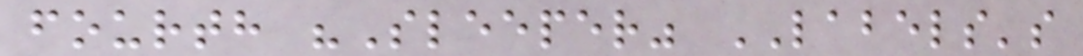fourth "Sleeper" LABELS's
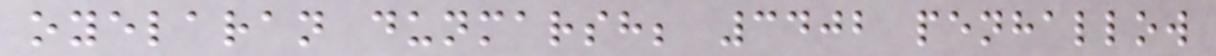oyelaran dunmarsh; 3402 penhallow
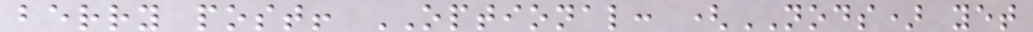berry post! OPTIONAL: (NODS) yet
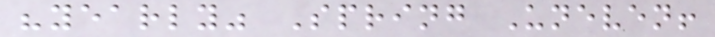"yearly" Spring Uneven!
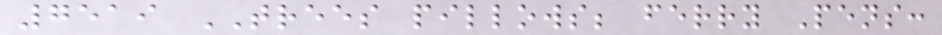7519 TREES pillows; ferry Pens:
